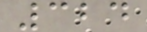324
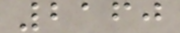2160
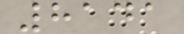8141
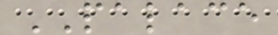PALACE
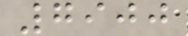7900
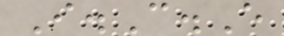I.C.E
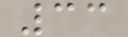33
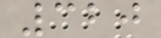320
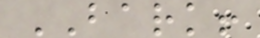BARK!
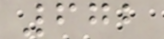672
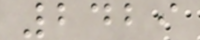2429
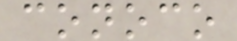conoco
